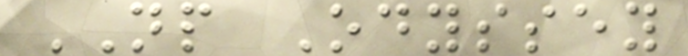NP Odyssey
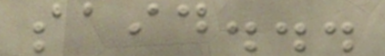said...
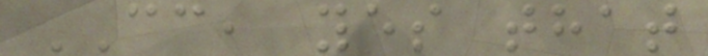CC, yes that
